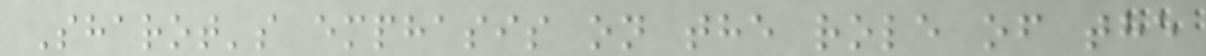Sharot's emphasis on the role of the
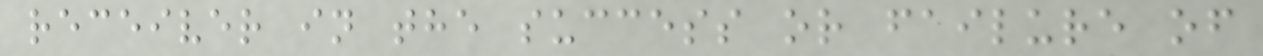receiver in the success or failure of
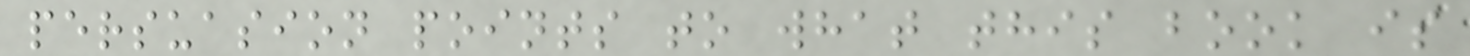persuasion points to what this book is
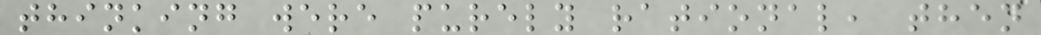thinking were purely rational, then
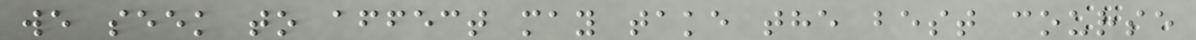we seek to affect may take the best course
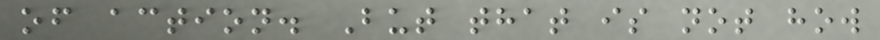of action. But that is not how
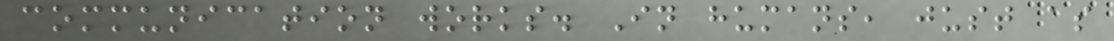communication works. In humans, just as
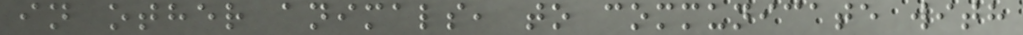in other animals, to communicate with
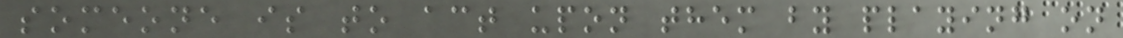someone is to act upon them by playing on
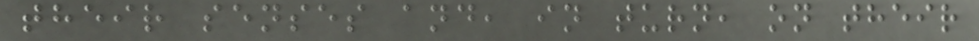their senses and, in turn, on their
